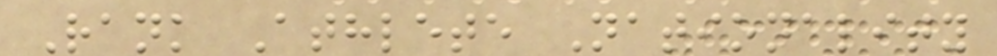Rank Athlete Nationality
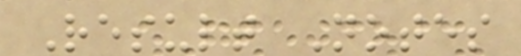Result Notes
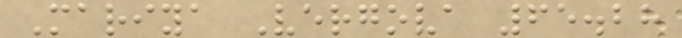Mariya Vergova 65.28
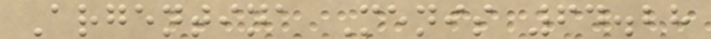Argentina Menis 64.28
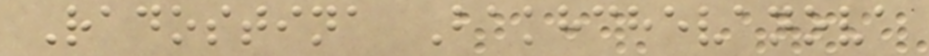Radostina Bakhchevanova
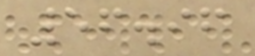56.96
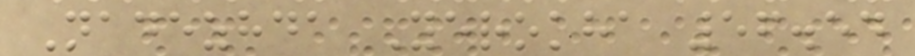Nadezhda Yerokha 56.54
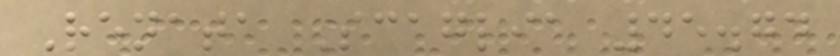Renata Scaglia 45.74
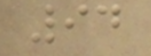94
